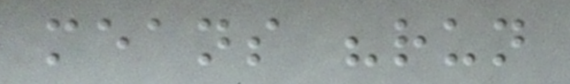means "run
